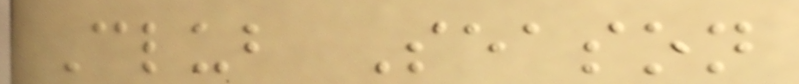Club Season
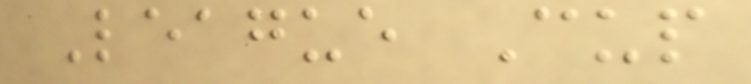League Cup
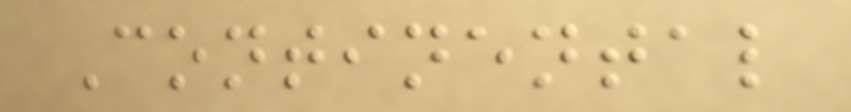Continental
